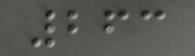263
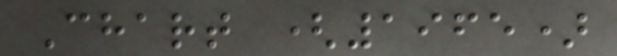Chart (1965)
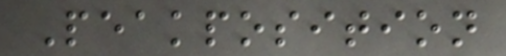Peakposition
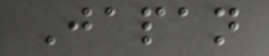Japan
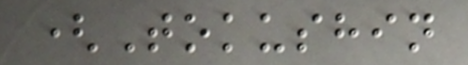(Tokushin
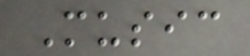Music
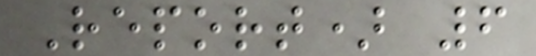Report) 6
